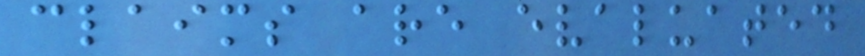claims are evaluated
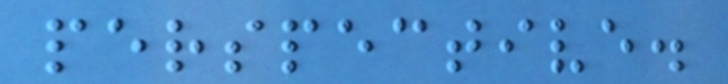perspective.
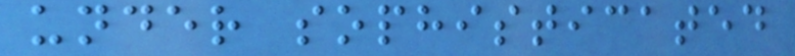under sophisticated
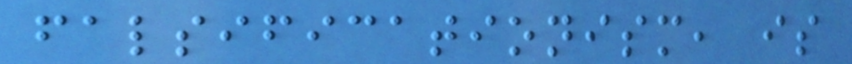falsificationism, is
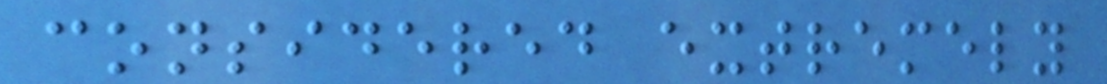considered extremely
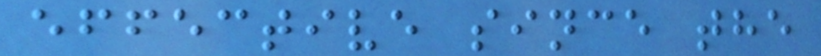effective since the
